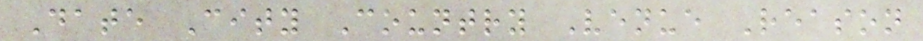Date City Country Venue Reason
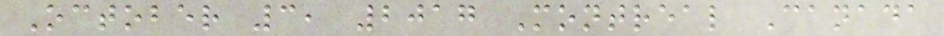October 3, 2017 Montreal Canada
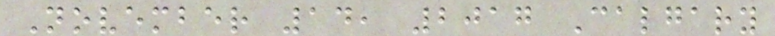November 14, 2017 Calgary
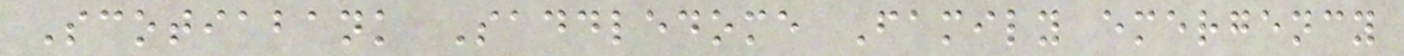Scotiabank Saddledome Family emergency
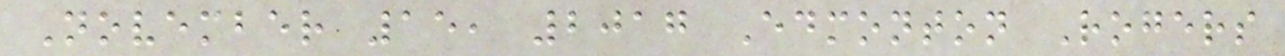November 15, 2017 Edmonton Rogers
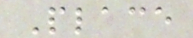Place
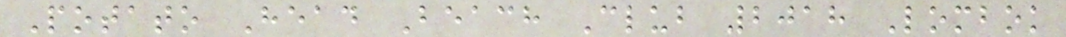Potato Head Beach Club 2018 Lombok
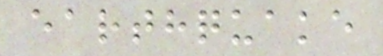earthquake
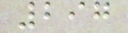297
